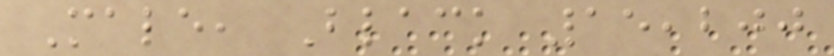Male, Black 15,200
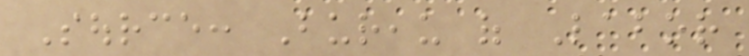Source: Bureau of Labor
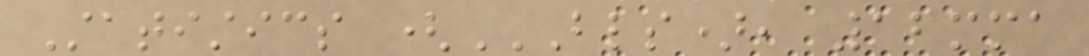Statistics (BLS), 12MMA
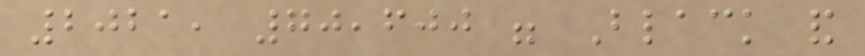2021, 70,600 were Black and
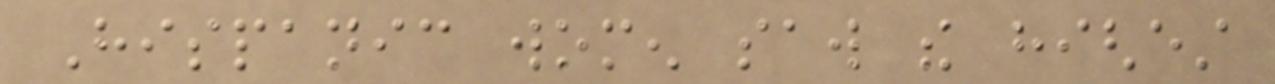Hispanic women saw the highest
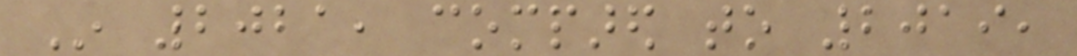In 2021, compared to 2019,
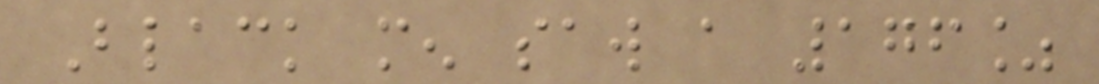Black men saw a 176%
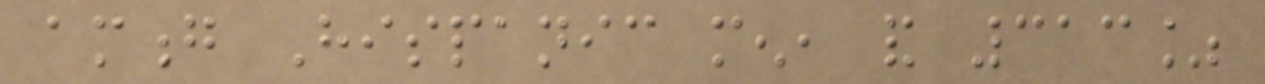among Hispanic men, and 313%
